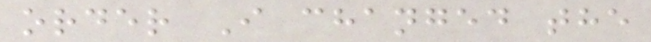order I changed the
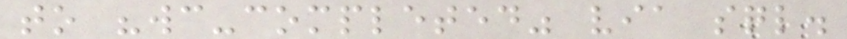to "wc-completed" via sql.
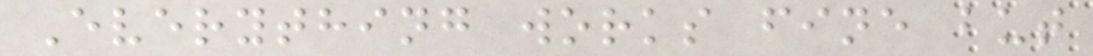Everything works fine but
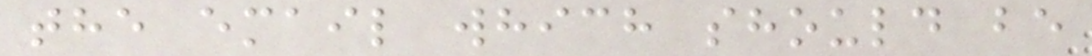the email which should be
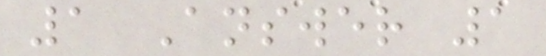1 Answer 1
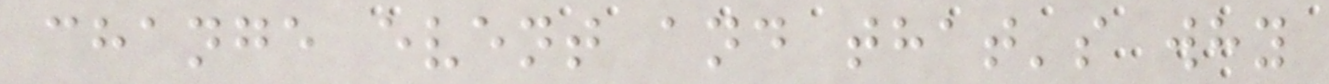change event and that's why
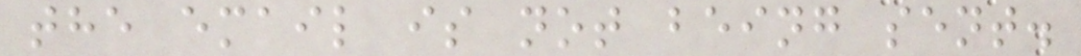the email is not being sent.
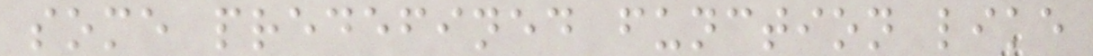some predefined function like
